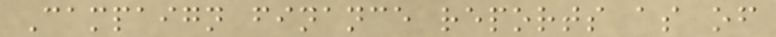Campaign finance reports as of
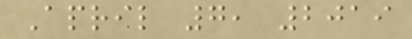April 7, 2019
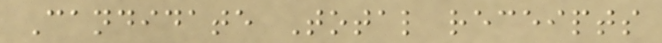Candidate Total receipts
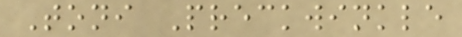Toni Preckwinkle
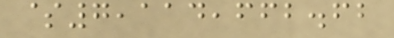$7,114,662.62
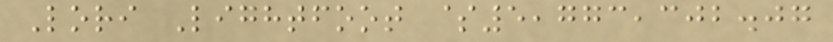Lori Lightfoot $5,773,302.07
